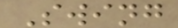Swing
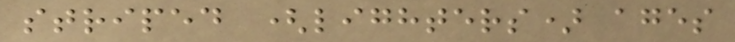striped (lighters) ages
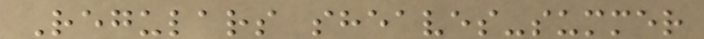Regulars sheaves-summer
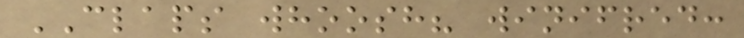CLAPS whoosh? winifred:
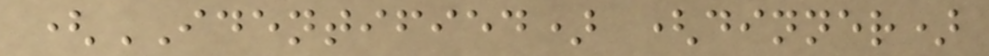(IDENTIFIED) (dinner)
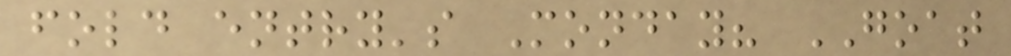fold entry's Monday? GOAT
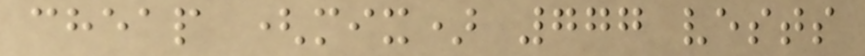cheap (mix) 777 vests
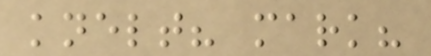knelt? mark?
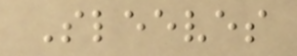Sleeves
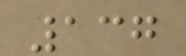137
